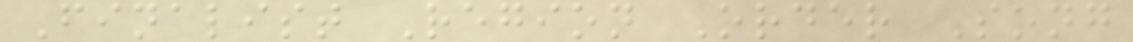Finalist Region Order Song
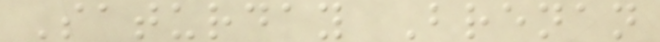Saturday Brenan
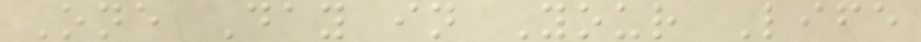One Day in Your Life
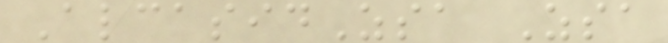AlcasidZsa Zsa
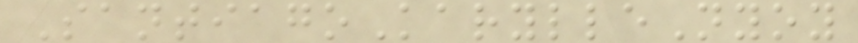SantiagoKarylleNyoy
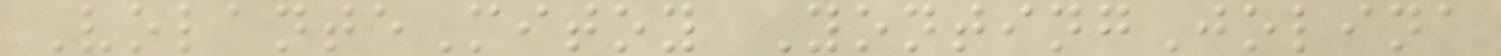VolanteMitoy YontingJolina
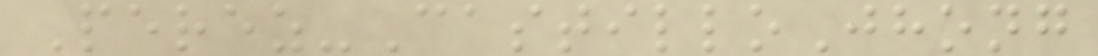Perez-CastilloJhong
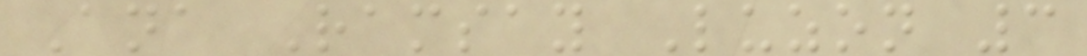Ana Ramsay Luzon 3
